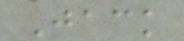Jack
